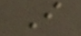I
